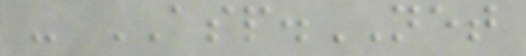- ASP.NET
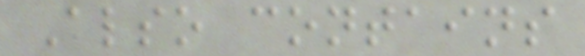Also contains
